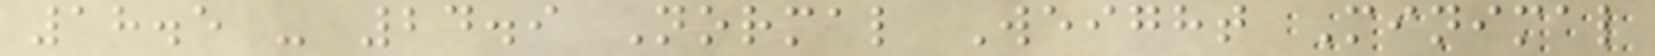18.5 - 24.9 Normal Weight Minimal
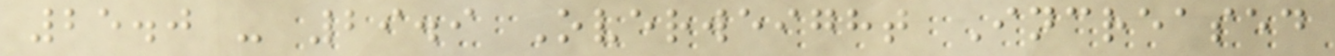25.0 - 29.9 Overweight Increased
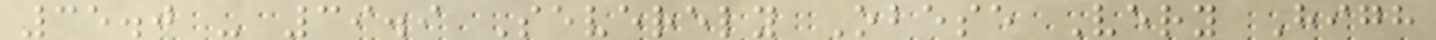35.0 - 39.9 Severely Obese Very High
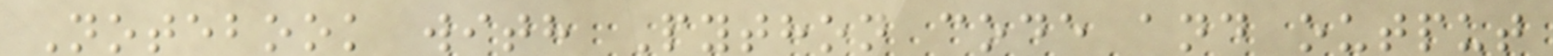Notebook with Python code and output
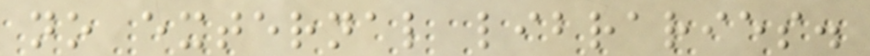no external libraries.
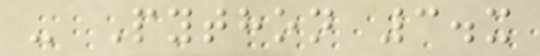- Python 3.x
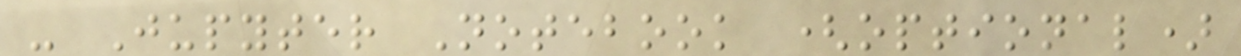- Jupyter Notebook (optional)
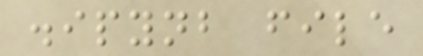.ipynb file
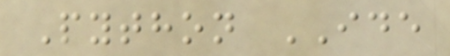Python IDE
